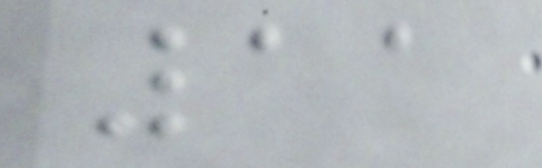11
